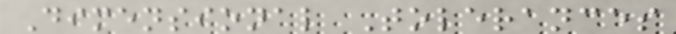Dimensional Tolerances
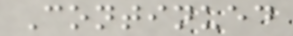Continued
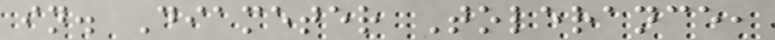in. Diameter Tolerance,
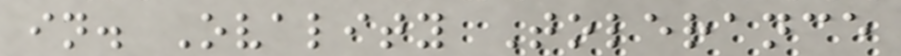in. Ovality Tolerance
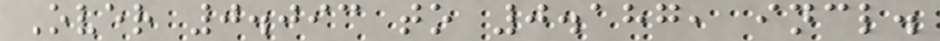Over 0.093 to 0.187, incl.
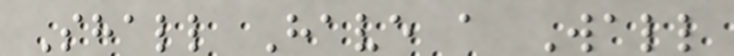Shall Have a Wall
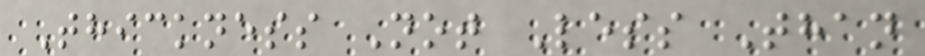Thickness Not Less Than
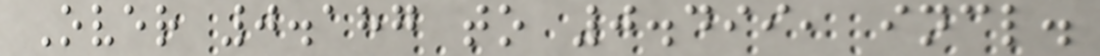Over 0.187 to 0.499, incl.
